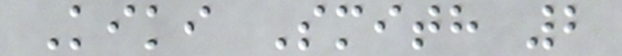Kiki Smith 2
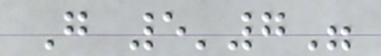G 5'7"
